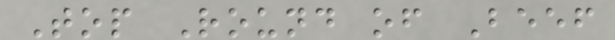Top Round of Beef
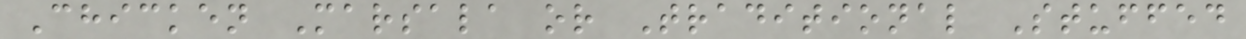Chicken Marsala or Traditional Stuffed
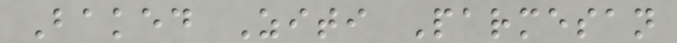Baked Ziti Parmesan
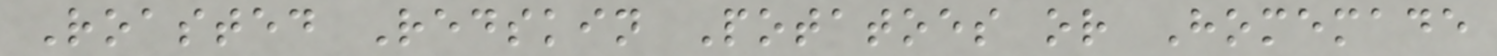Roasted Redskin Potatoes or Homemade
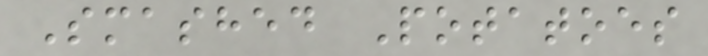Smashed Potatoes
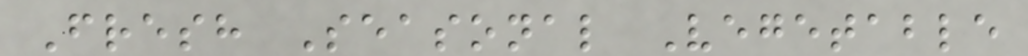Fresh Seasonal Vegetable
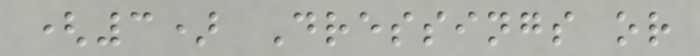(3) Dressings or
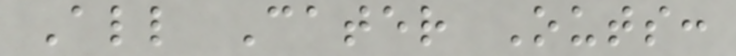All Cater Outs:
